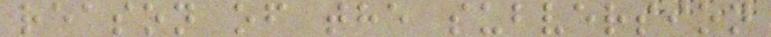reason of the subversion
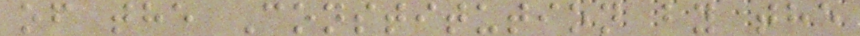of the Constitution by the
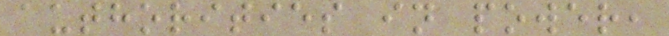authorities in power,
